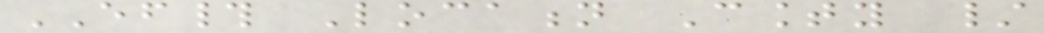EF# Location County /
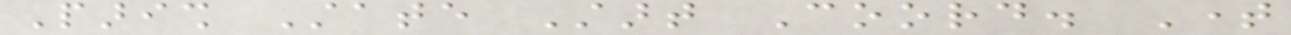Parish State Start Coord. Time
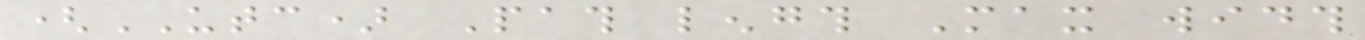(UTC) Path length Max width
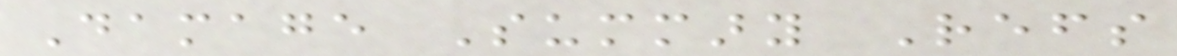Damage Summary Refs
